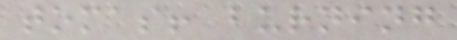tomas! burning
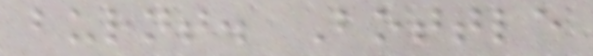burnt. Bottle
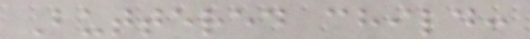Buttered child:
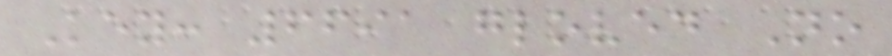Key: 6691 gloved No
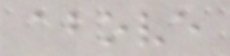above
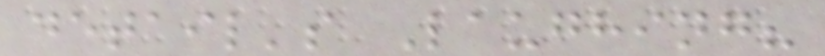detail's Laughing?
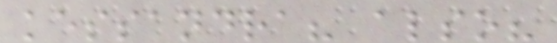kessandra? also?
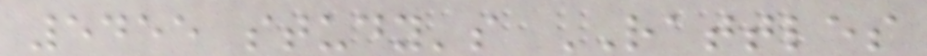5455 study's RATTLES
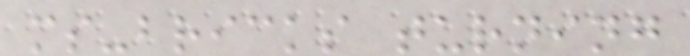ms-bricks turning
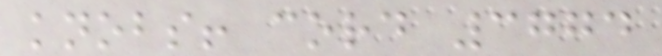knobs! cord 3774
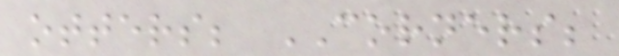otters; CORNERS;
